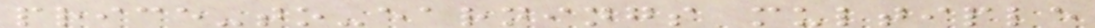price-to-earnings multiple
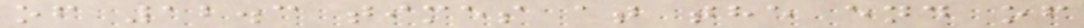of 12.3 times at the end of
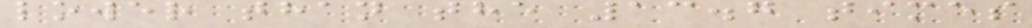lower than the 13.7 times
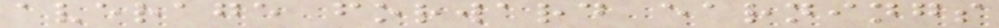average forward earnings
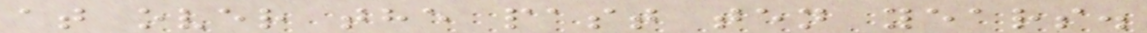at over the past ten years.
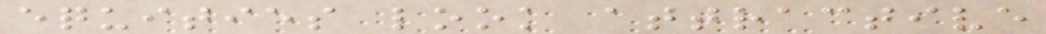equities look attractive
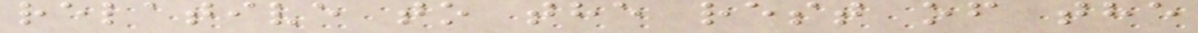relative to the rest of the
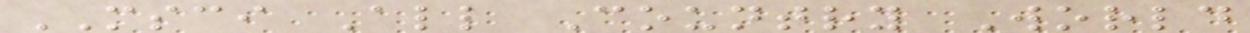MSCI All Country World
